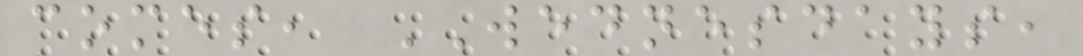comes, WEDNESDAYS,
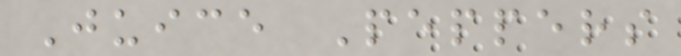Juice Peppers
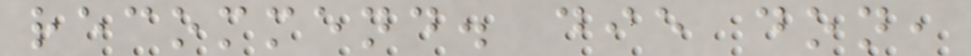recommend. die don,
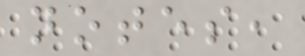notes,
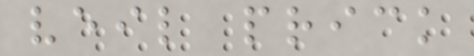veil prick
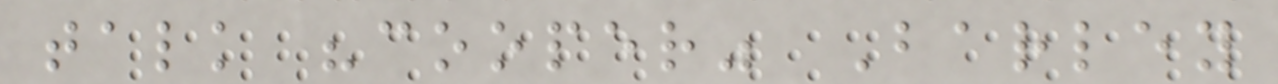talk "cooper" Barley
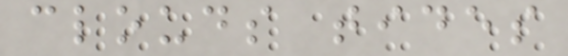clouds tides
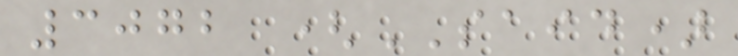3072 (SAID)
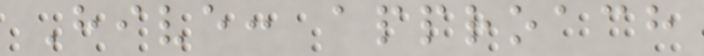Hive: approach
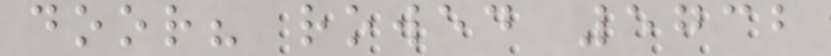door? rowed 5732
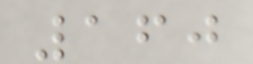160
